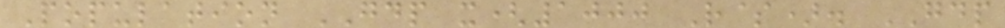Population GDP x(1000 R$). GDP
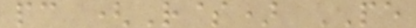pc (R$) PE
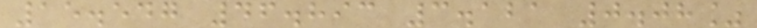15.547 46.893 3.121 0.08%
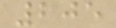205
